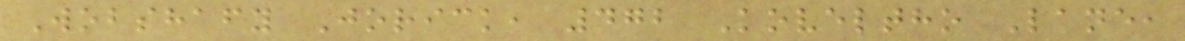Wobshafy Jorick, 472 Koveltho Lane,
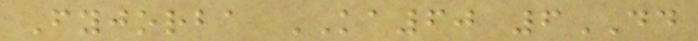Fyjorba KA60 6DD
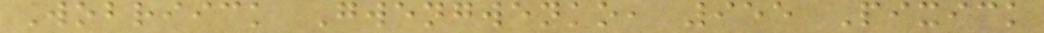Wobriick Gwengwenko, 955 Pixick
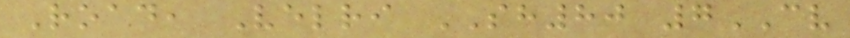Road, Velri SH80 7CV
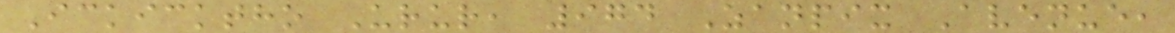Ickicktho Urur, 974 Zanpix Avenue,
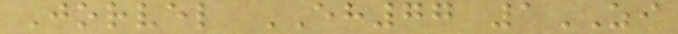Jorvel EH77 1ZI
